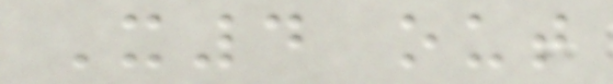X4 out
